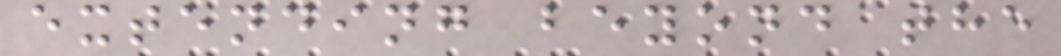extending beyond the
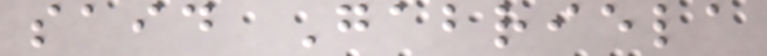said Gabriela
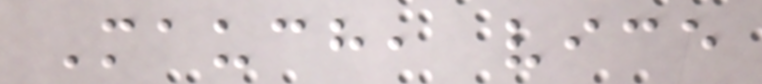Mauch, vice
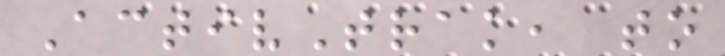ActivTrak, to
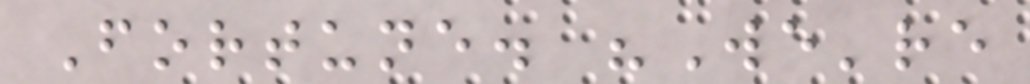Fortune. "We're
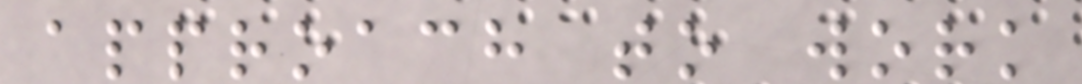approach to work
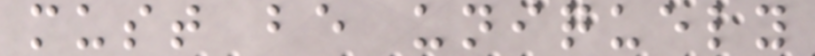must be uniquely
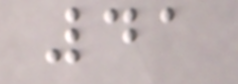41
